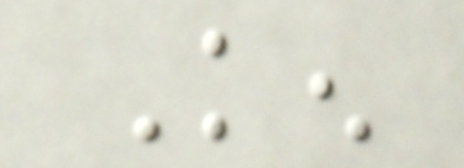Ken
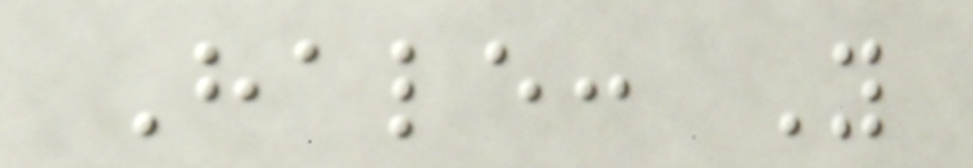Hale: You
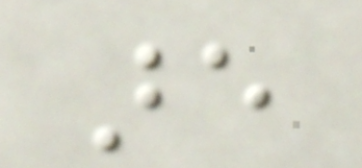are
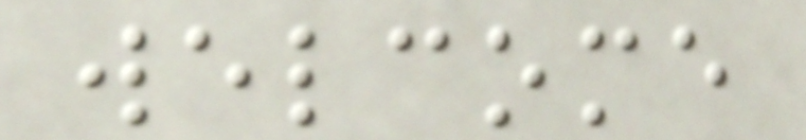welcome
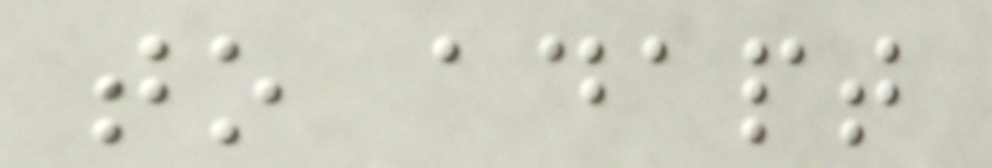to adapt
